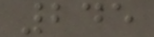245
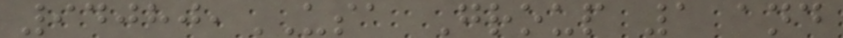94080,USA Group 1 and
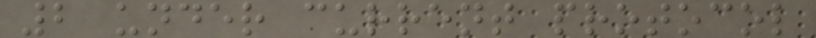2 under current protocol
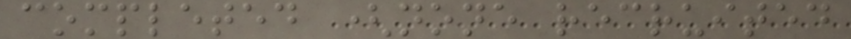completed (none recruited
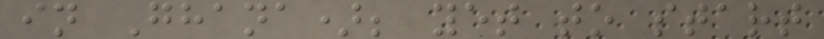in Ghana); yet to start
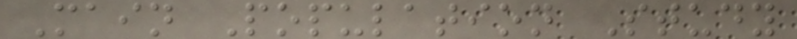Main Population Study
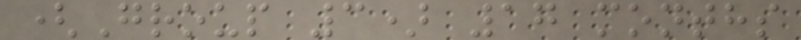(Group 3) 17 months
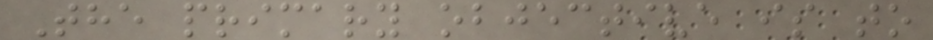The primary objective is to
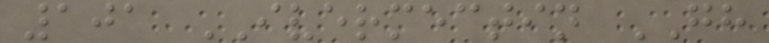101 IVERMECTIN GH
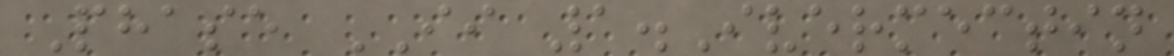Phase II 1.Ivermectin
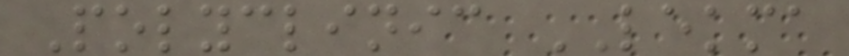Polyclinic LEKMA
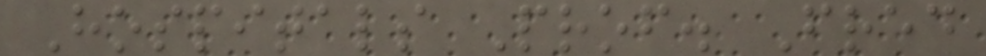Hospitals Prof. Fred
